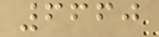6660
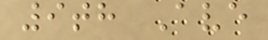9th Ave
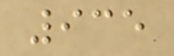935
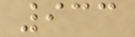933
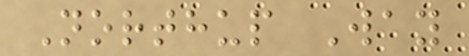Northup Way
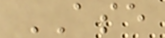ASE
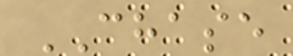CHASE
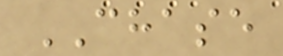CHASE
